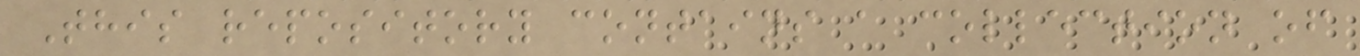This repository contains a collection of
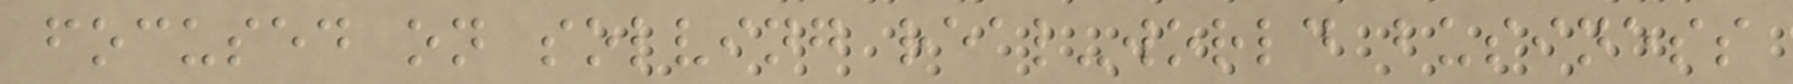focused on solving real-world business
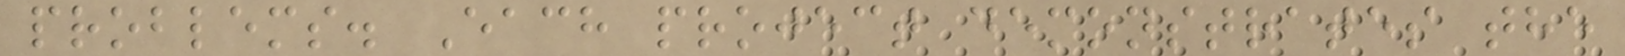problems. Each project demonstrates the
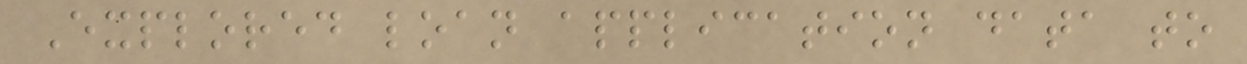Explored loan application data to
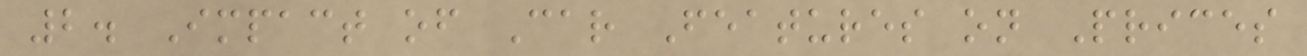2. Impact of Car Features on Prices
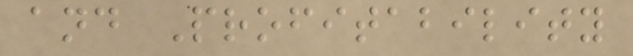and Profitability
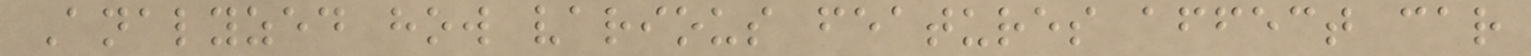Analyzed how various features affect car
